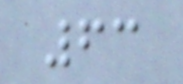63
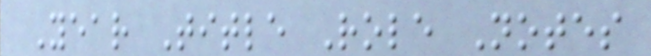Year Title Role Notes
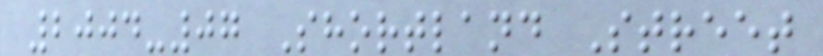2004-07 Shortland Street
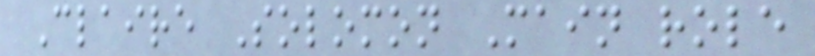Claire Solomon Main role
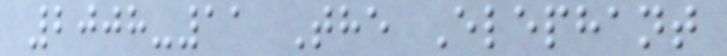2008-11 The Elephant
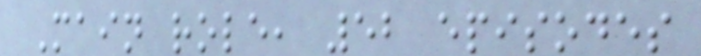Main role, 52 episodes
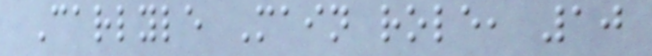Carlyle Main role, 10
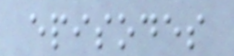episodes
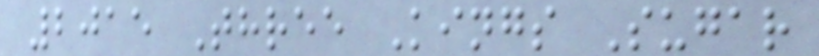2015 Three Kings Sugar
